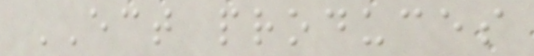ECT produces
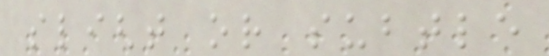slight or subtle
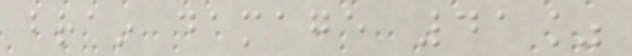brain damage 41%
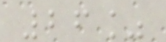26%
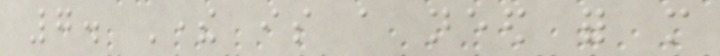7. There is a need for more
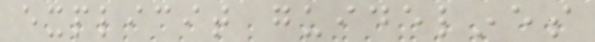explicit guidelines
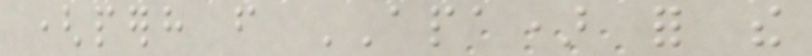(perhaps from APA) for the
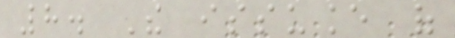8. The issuance of
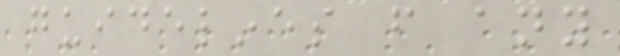guidelines from any
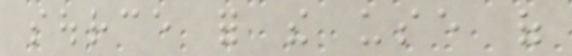source for the use of
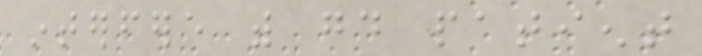interfere with good patient
